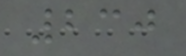230
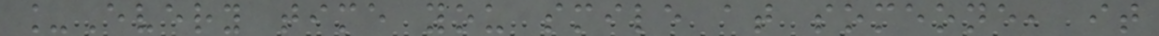_Every time you smile at someone, it
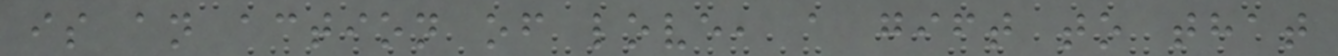is an action of love, a gift to that
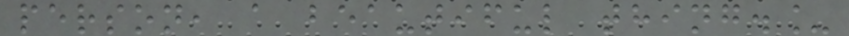person, a beautiful thing._
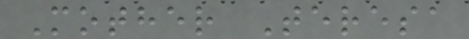Mother Teresa
